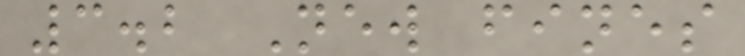3.2 New fines
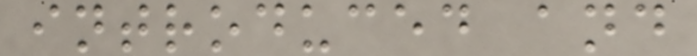introduced and
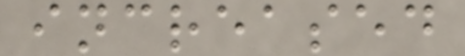increased
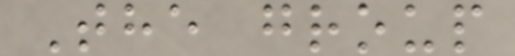The group
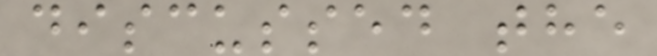discussed the
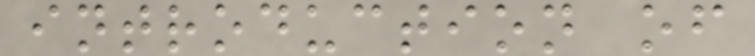introduction of
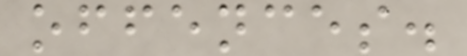offences.
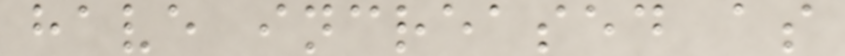have increased as
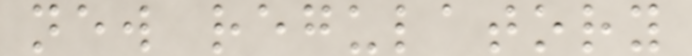new regulatory
